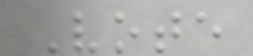Vote
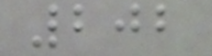202
